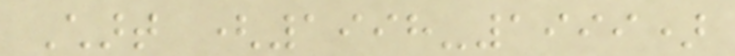Chart (1998-1999)
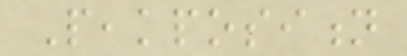Peakposition
